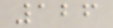126
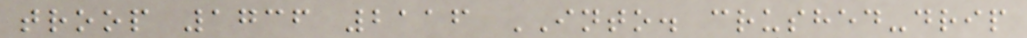troop 1736 2116 INTO. crushed-drip
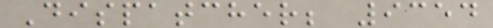Dispatcher; 9354
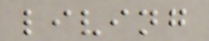living
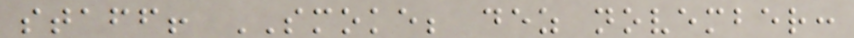staff! SMOKE; dez november:
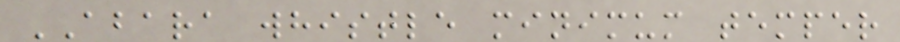ABARA whistle minimum temper
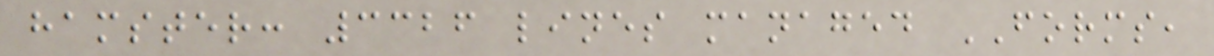hamster: 3326 lines managed FORMS,
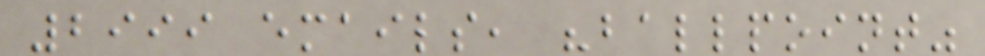2999 emails, "ballpoint"
